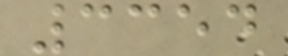3354
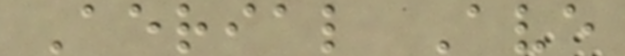Aerial Ave
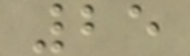25
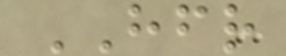HFR
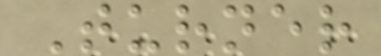Turner
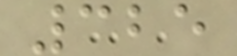325
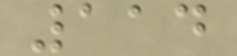114
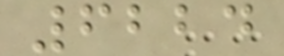6224
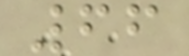66
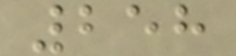258
